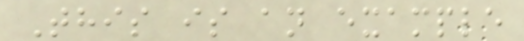This is an example
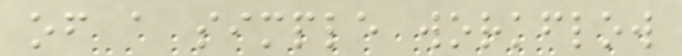of a simple workflow
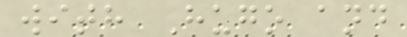with Hugo and
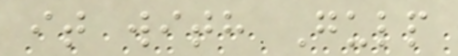it with Gulp
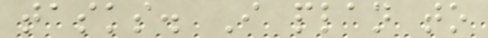tasks. I plan to
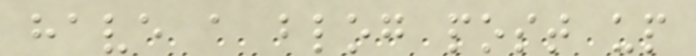have a blog post up
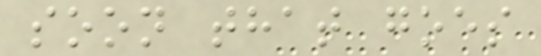soon that goes
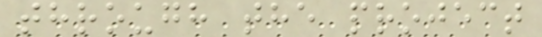through the project
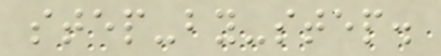step-by-step.
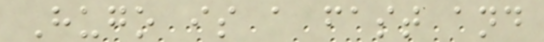Hugo is a fast and
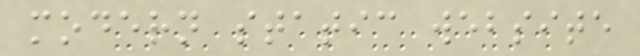modern static website
